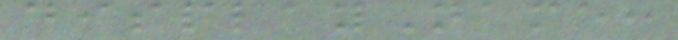displayName:
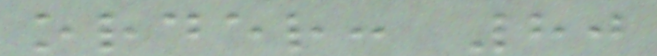order: 80
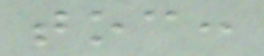toc:
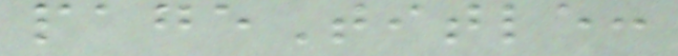pageTitle:
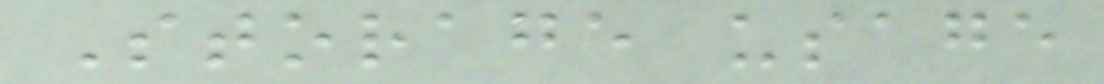Storage usage
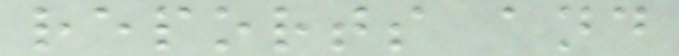reports and
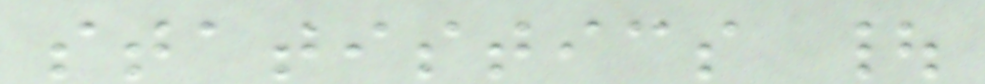statistics |
